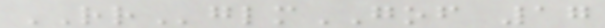RRglmGOF 17
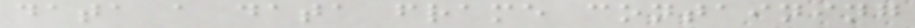data a data frame containing
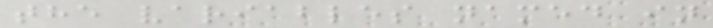the variables named in
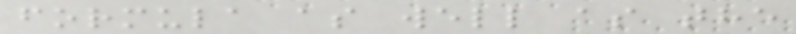formula as well as the
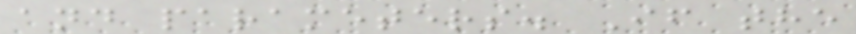and parameters. If the
